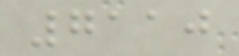7110
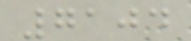7104
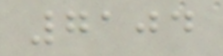7104
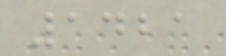1421
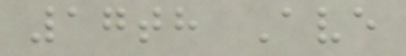17th Ave
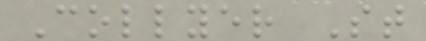Collyer St
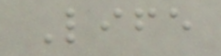Life
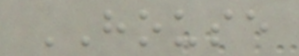HOUSE
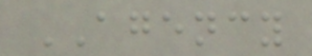AGENCY
